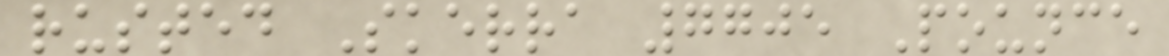rusted Skerra 7705 Pounce
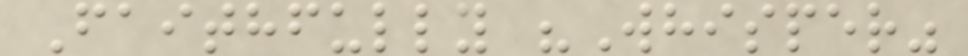Faithfully "Whisper"
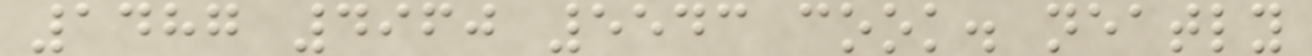1487 4960 5543 cook. neatly
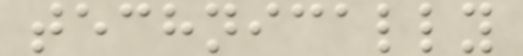technically
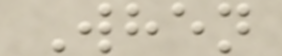When
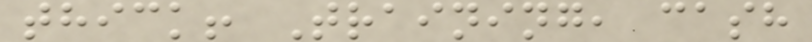thick! Training, cash
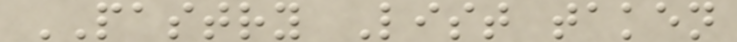PASTRY List taken
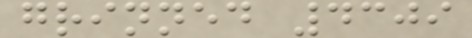grinned 4309
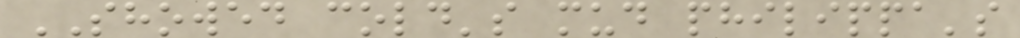SHOWED cold's mud philippa's
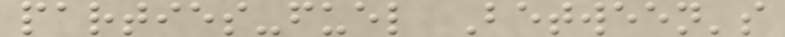parties-fuel Between's
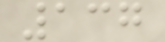137
